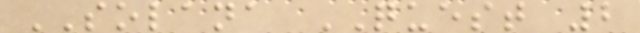SOLANA QUEST 2
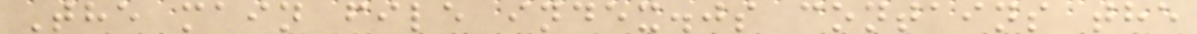The main file index.js contains the
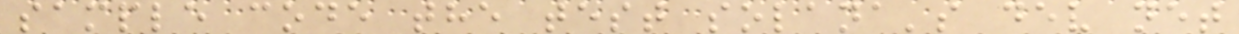sample code the test solana's dev net
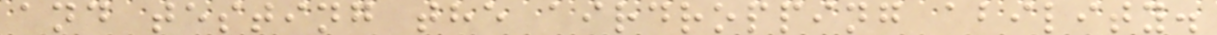and testing the airdropping ability.
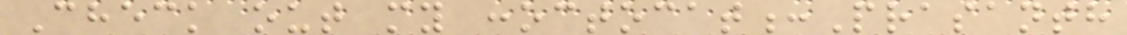Check out my :octocat:Prasanth
